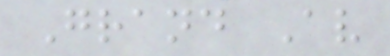Grand Av
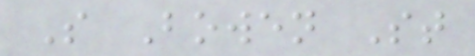S Bowen St
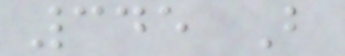345 B
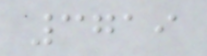3719
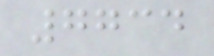7734
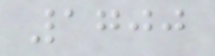1700
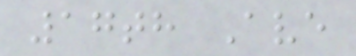17th Ave
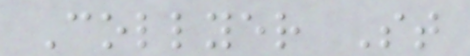Collyer St
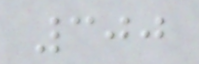300
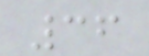36
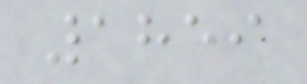1859
